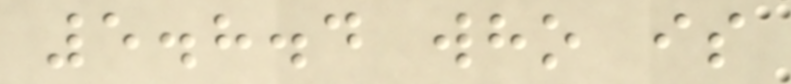5.8.4 who is
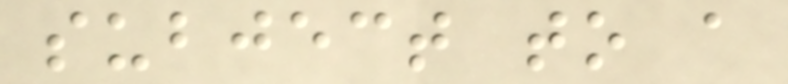subject to a
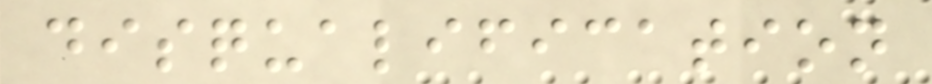disqualification
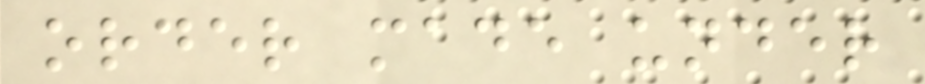order made under
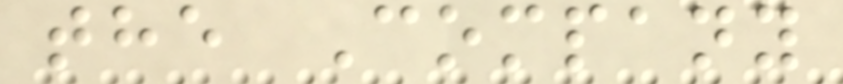the Company
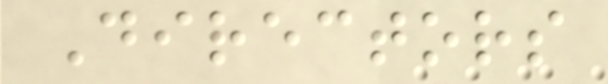Directors
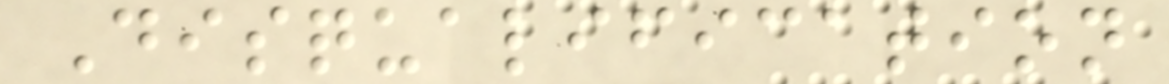Disqualification
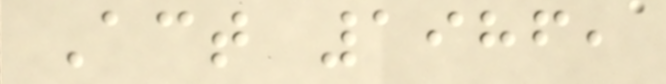Act 1986,
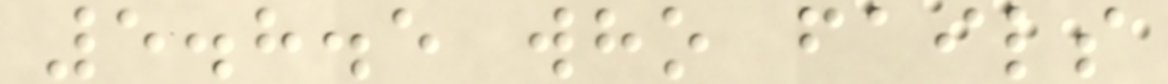5.8.5 who fails
